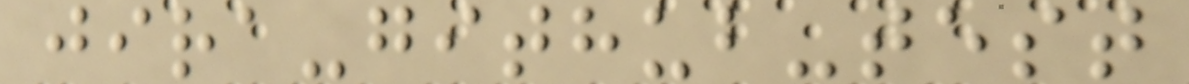jira-github-test
